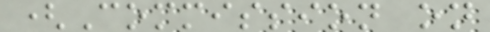(Commission on
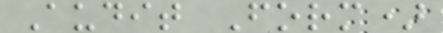Audit Form)
